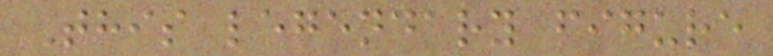This legendary figure
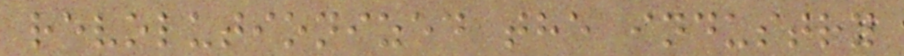revolutionized the industry
